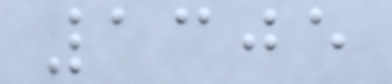1305
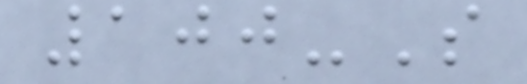100-S
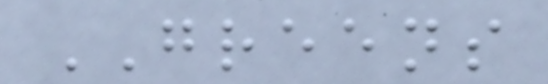GREENS
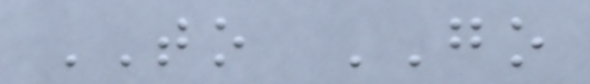TO GO
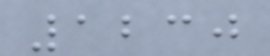1230
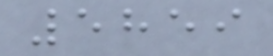5859
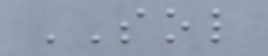SOL
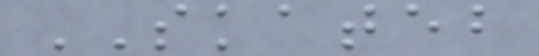SKATEB
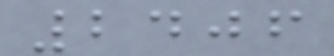2406
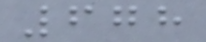678
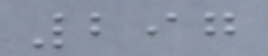297
